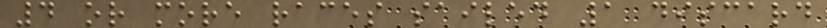4 or more races sailed 1 discard
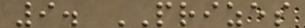9. PRIZES
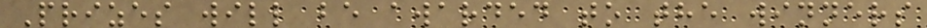Prizes will be awarded to the winners
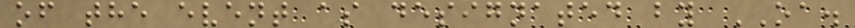of the event as designated by OA.
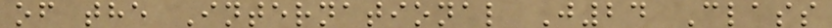of the International J24 Class
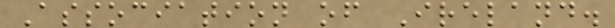Association of Ireland.
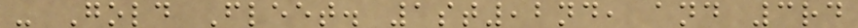- Gold Fleet. 1st,2nd, and 3rd
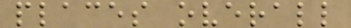places overall
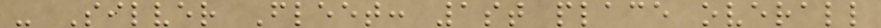- Silver Fleet: 1st place overall
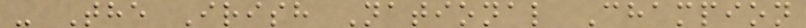- The Irish National Champion
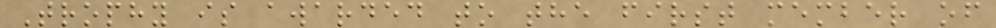Trophy is awarded to the first member of
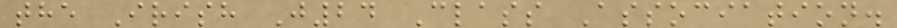the Irish J24 Class Association.
